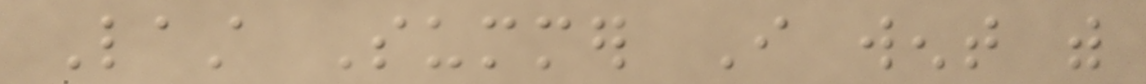Last Summer I went with
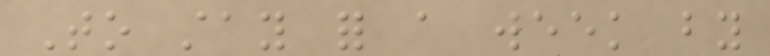To stay for a week by
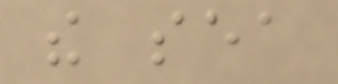the sea
